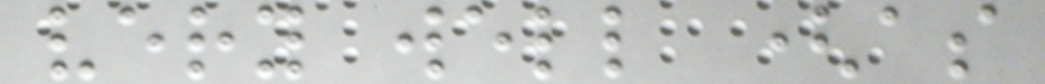very well (as
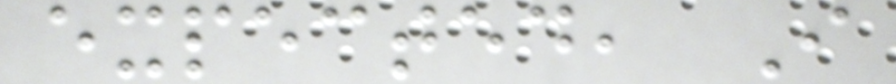expected, I
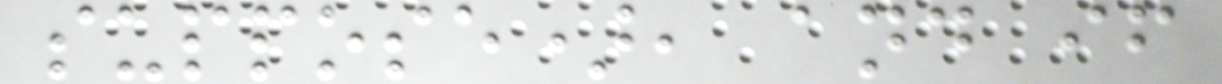suppose), and if
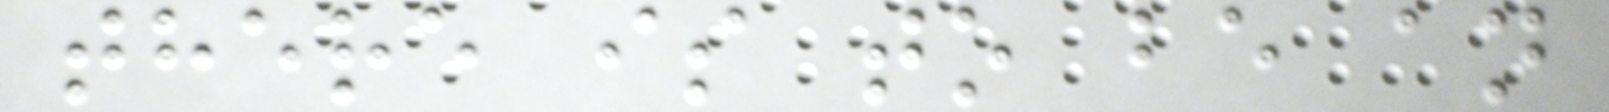there is to be an
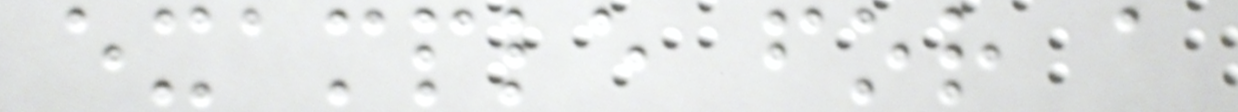example for a
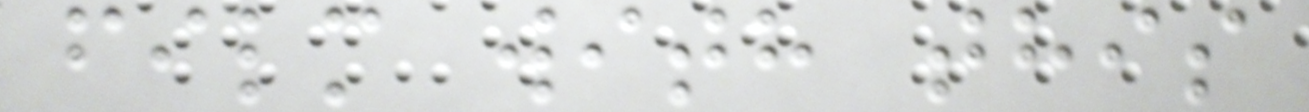film with this
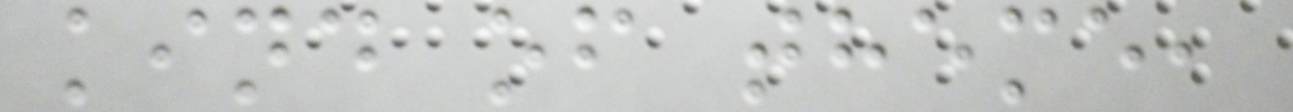kind of theme,
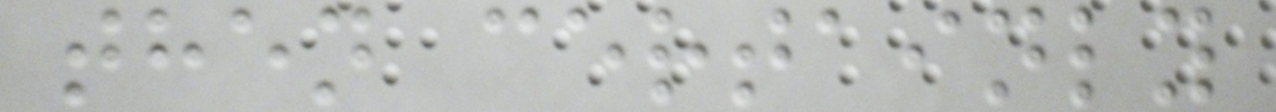then certainly
